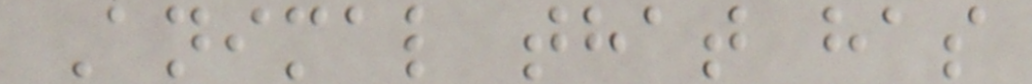Animal that has
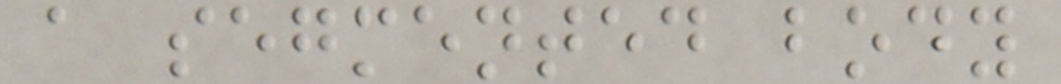a segmented body
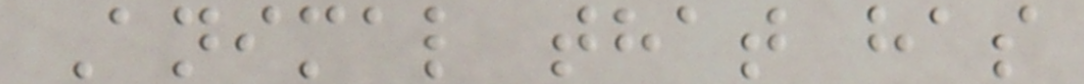Animal that has
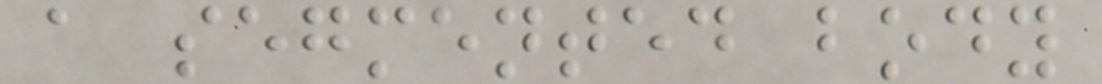a segmented body
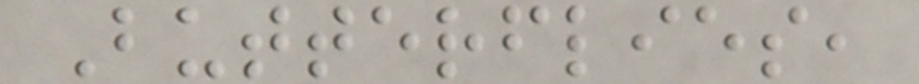Butterflies,
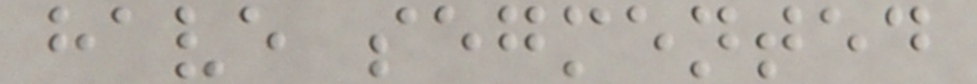have segmented
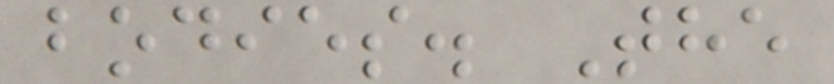bodies. The
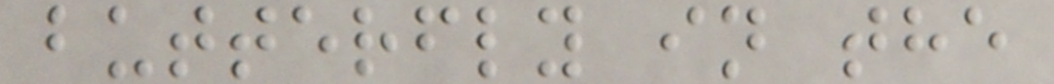butterfly in the
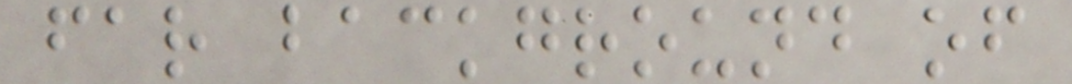far background of
